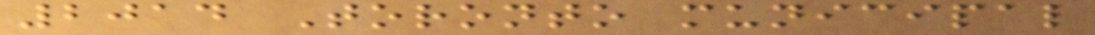2014 Toronto municipal
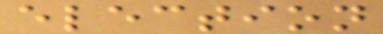election
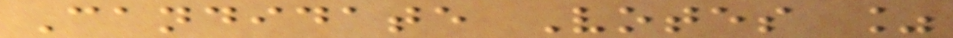Candidate Votes %
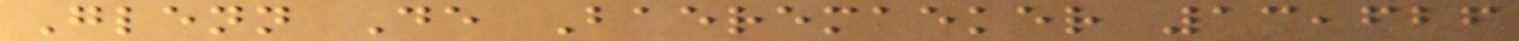Glenn De Baeremaeker 13,626
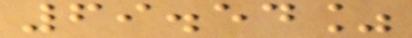69.54%
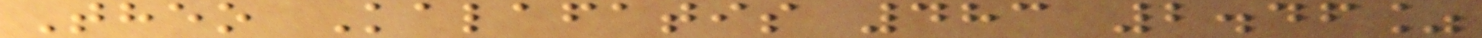Theo Kalafatis 483 2.46%
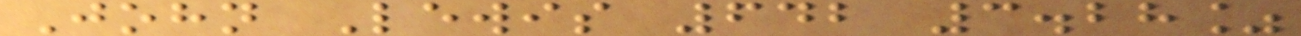John Lewis 642 3.28%
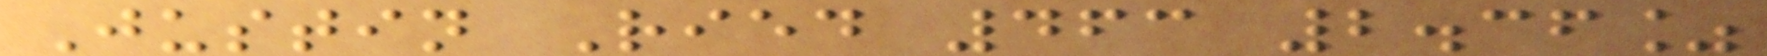Justin Ried 463 2.36%
